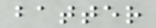batter
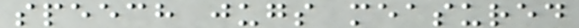speech jugs measured
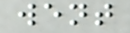went
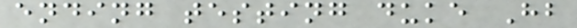ending testing duke Hb
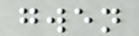gwen
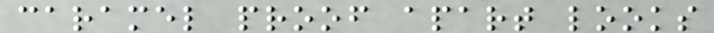caramel proof apart looks
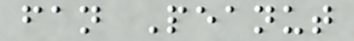fan Peanut
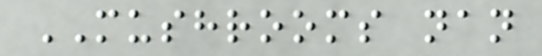MUSHROOMS nan
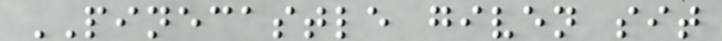PINECASTLE given sit
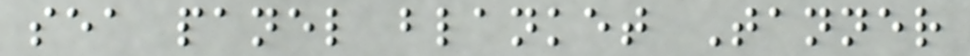sea panel blanket Tanner
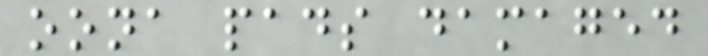oona pads damaged
